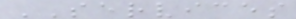SERVICES
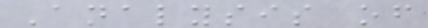Analysis of
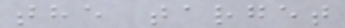the target
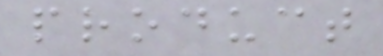product
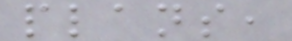plans,
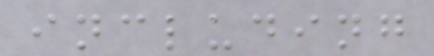including
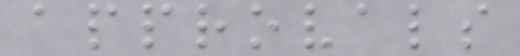approvals
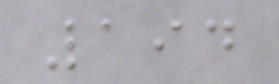194
